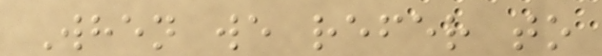When we refer to
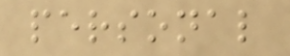personal
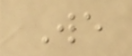We
